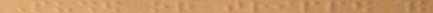Pushed or tripped and
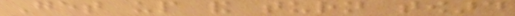Get up and turn toward
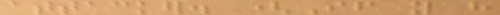attacker. (If you have
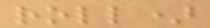roll)
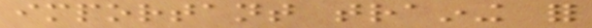important training for
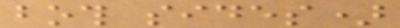both sides)
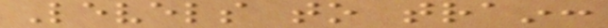Levels to train:
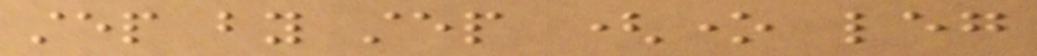step by step (one leg
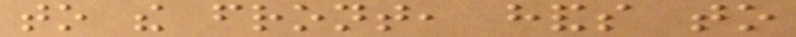to the front, hands to
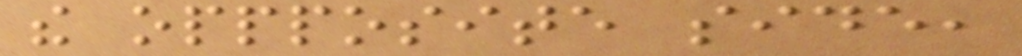the oppposite side,
